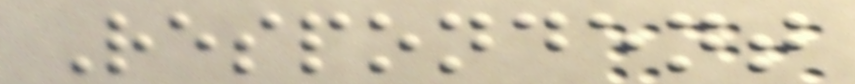Respondent
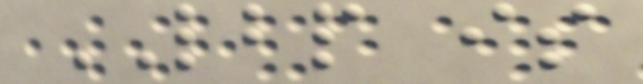LBP is
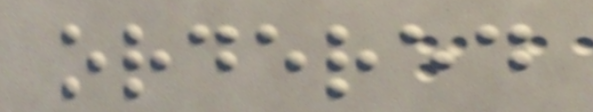ordered
